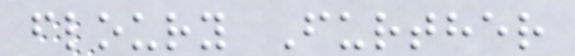floury Further
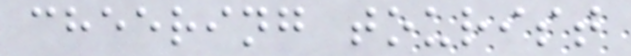cheering tourist
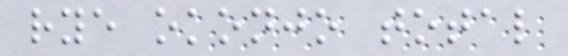rye okonjo total
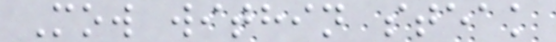Mow within steak
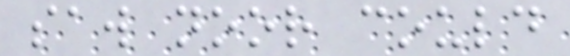saw noor could
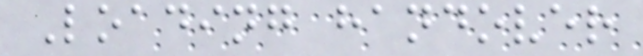Loading handover
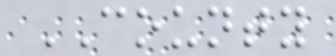COUNTY
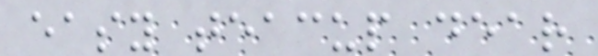easy teacup dear
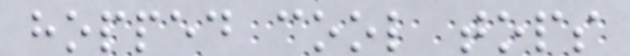hopped cool tops
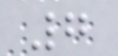7
